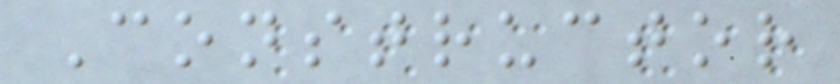Constructor
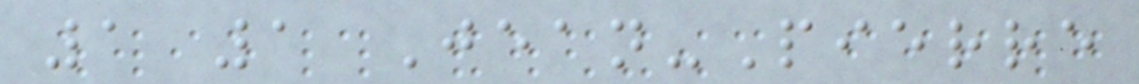1 1 Jean-Pierre
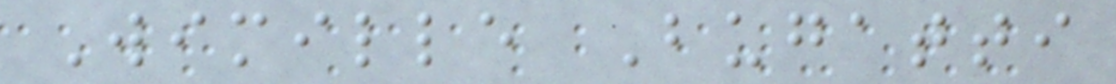Wimille Bugatti
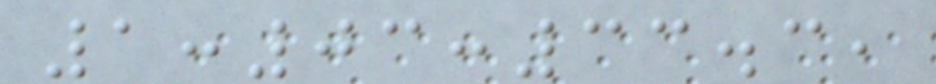1:03:33.3,
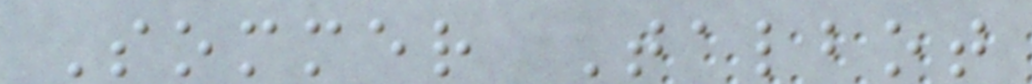Sommer Talbot
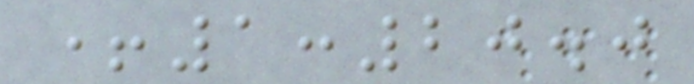+1:20.0
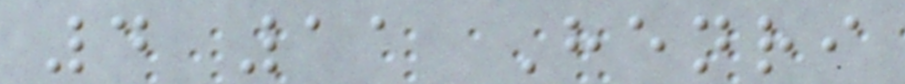4 11 Henri
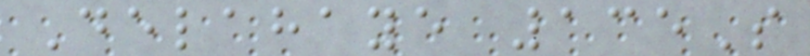Delahaye 135S
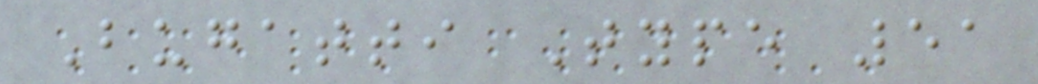Bugatti Type 51
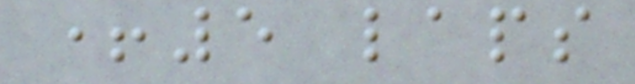+5 laps
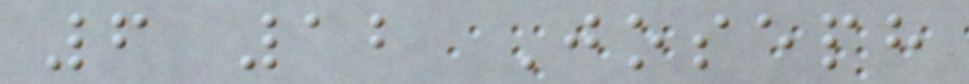6 12 Joseph
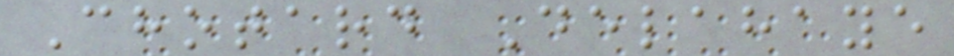Chotard Delahaye
